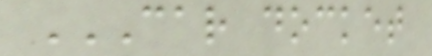CAR DOCKET
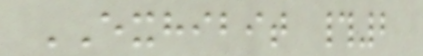EXHIBIT #2
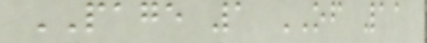PAGE 1 OF 11
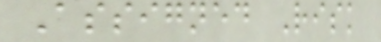Assigned Risk
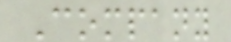Company
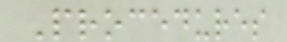Procedures
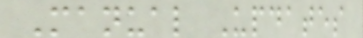Manual Updates
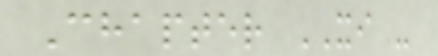Chapter XI -
